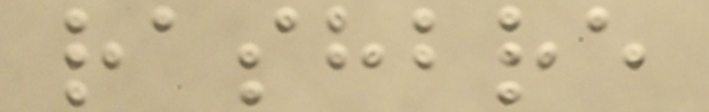rashbre
